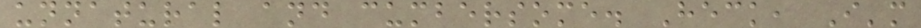unnatural and cumbersome. Heck, I'm
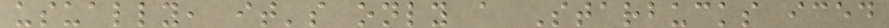usually, it's only a Starbucks iced
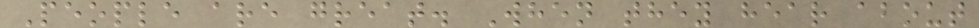People are great. When they hear about
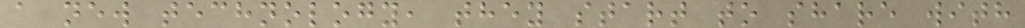a new technology, they start to share with
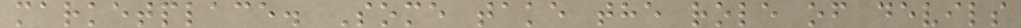marketplace. Some take the role of devils
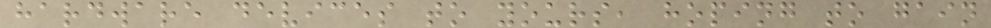hardware devices to yours, hoping to gain
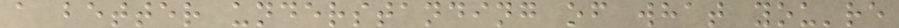a better understanding of what you're
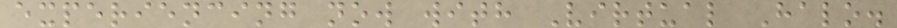experiencing now with Virtual Halo.
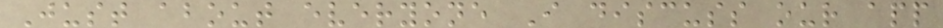Just about everyone I discuss our app
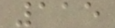115
